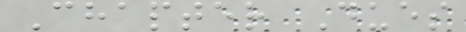Chapter Dues
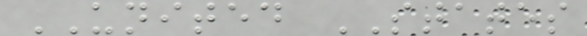UNITED STATES
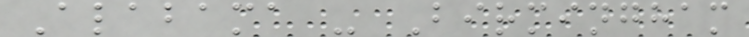Alabama - Birmingham
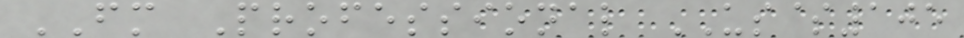FM Professional US$105
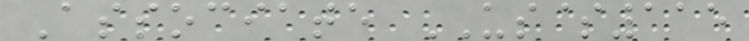Associate US$115
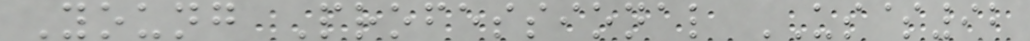Young Professional US$92
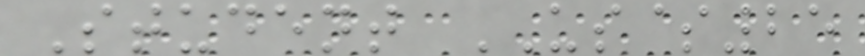Student US$25
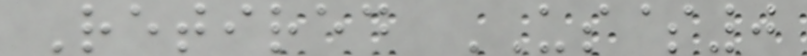Retired US$0
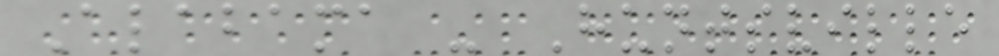Alabama - Huntsville
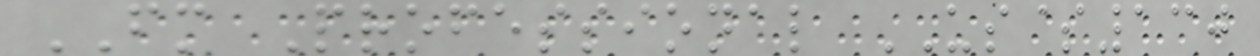FM Professional US$130
